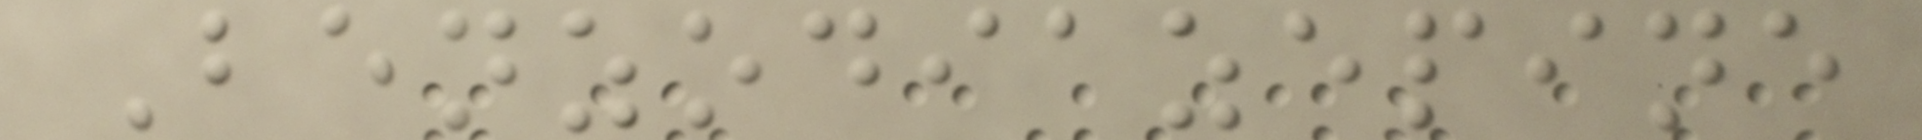Benzodiazepine
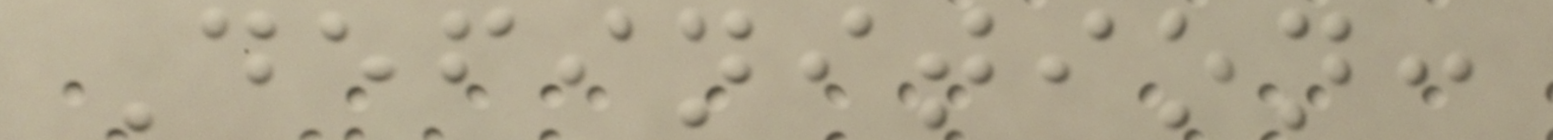Definition:
